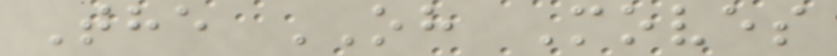The OH Moves
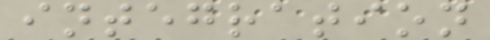integration
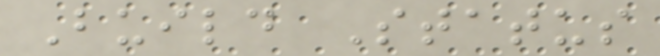Build Status
